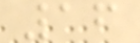16
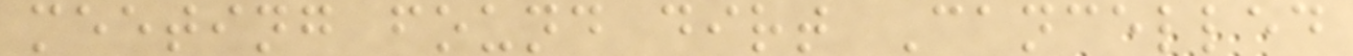meeting found dirt Cancelled
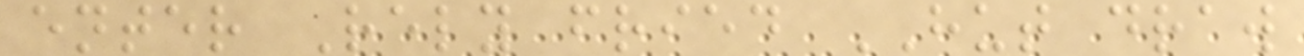enter Rely fried HUT draw
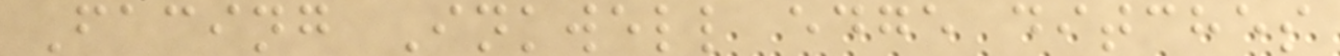Facing Inkwell edge ditches
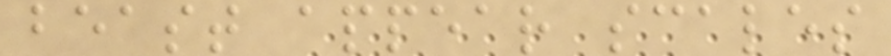beast appear scales
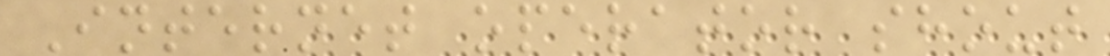Internet operator shout
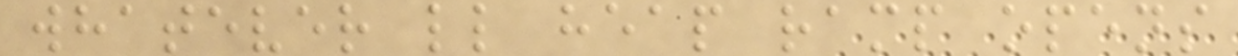whatever ll heap ramp opens
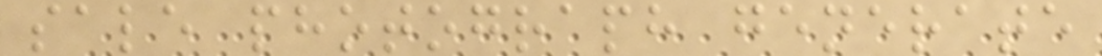sale photograph generate
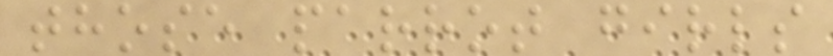those parrot girls
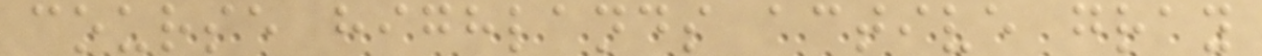course highlands active gray
